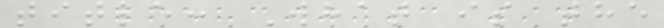title: What is the
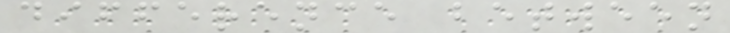difference between
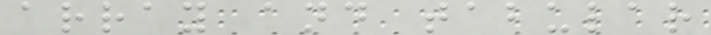array and tabular
